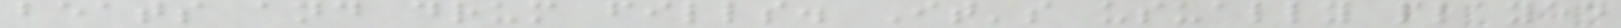beats and drum fills. It's usually played
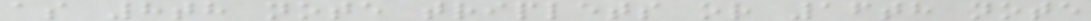as 8th note triplets or 16th note
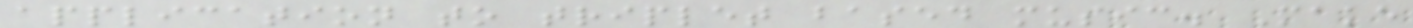application to triplet based music. Make
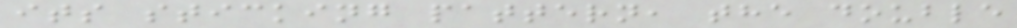its sticking pattern, the double
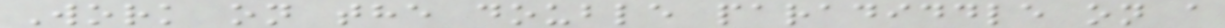Work on the double paradiddle on a
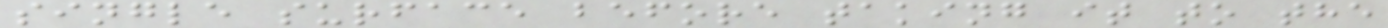single surface before taking it to the
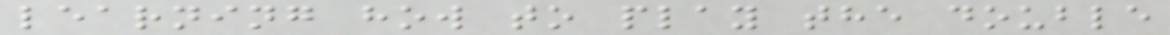learning how to play the double
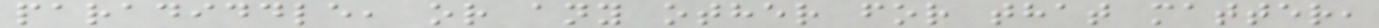paradiddle, or any other for that matter,
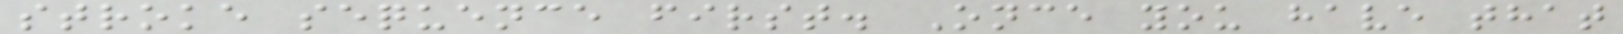stroke sequence first. Once you have that
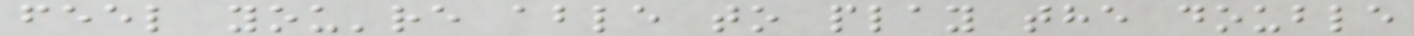feel you're able to play the double
